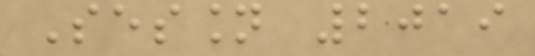Session 2019
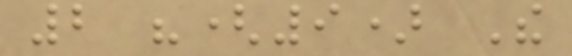2 "(9) The
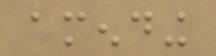amending
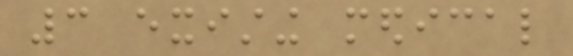3 existing medical
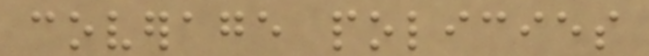coverage policies
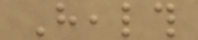Health
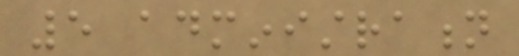5 administration
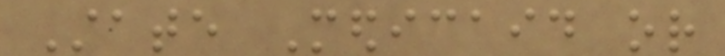State Medicaid or
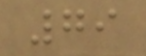79
